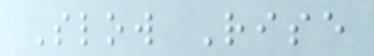Slow Rise
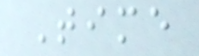Time
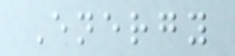Energy
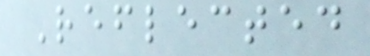Reflected
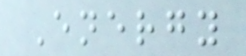Energy
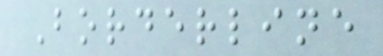Borderline
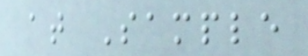at Sample
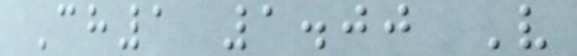Ch1 1.00 V
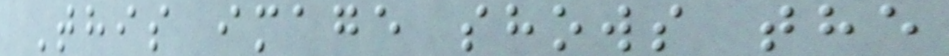This image shows the
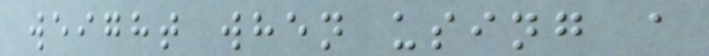weight when using a
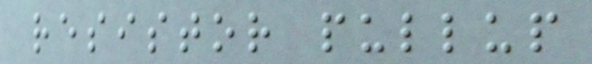resistor pullup
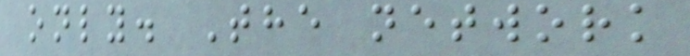only. The network
